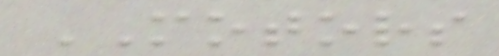MOTORS
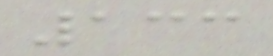133
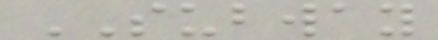SUBWAY
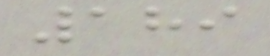189
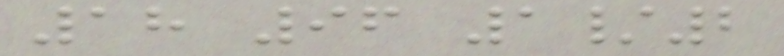18 96 1/2
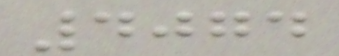4074
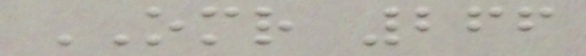OMR 266
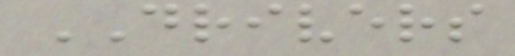DRIVERS
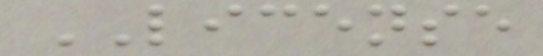LICENSE
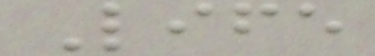Life
